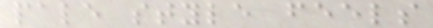pale style feels
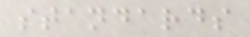standards
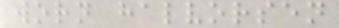worn halvorsen
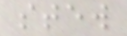stew
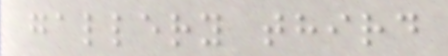gallery third
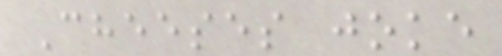Cheeses joke
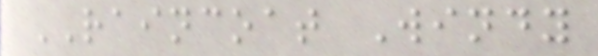RAINCOAT Windy
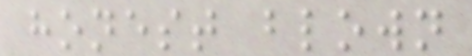honest blown
